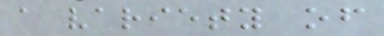a variety of
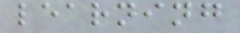learning
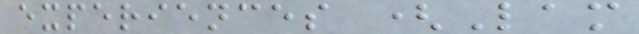experiences (Lam
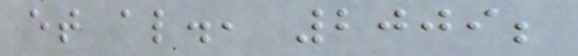et al., 2009;
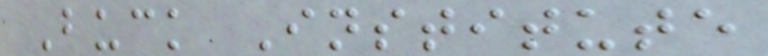Buck Institute
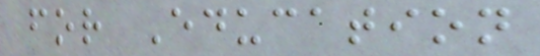for Education
